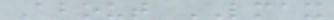About LMAX
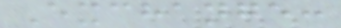Exchange:
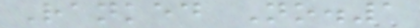Ranked No.1
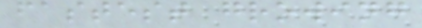fastest growing
